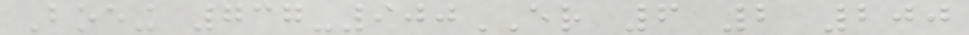Boeing 737-900ER 6 2 200
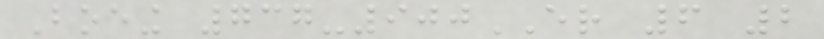Boeing 737-900ER 6 2
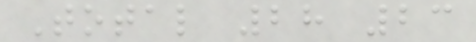Total 28 23
